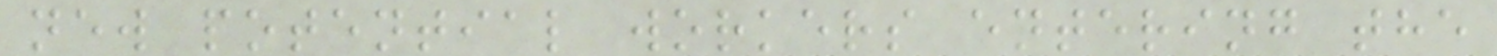new potential workers entering the
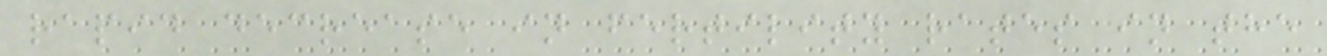rapid decrease in fertility rates in the
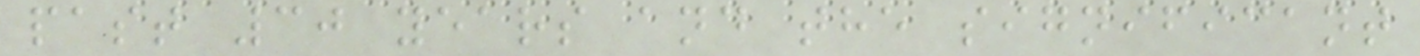past 30 years and the significant
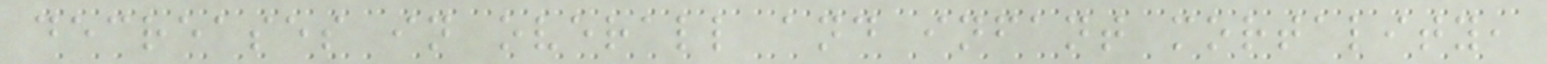decreases in overall and infant mortality,
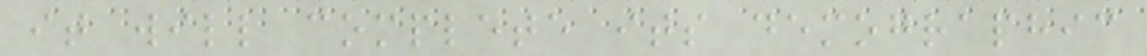it will complete its demographic
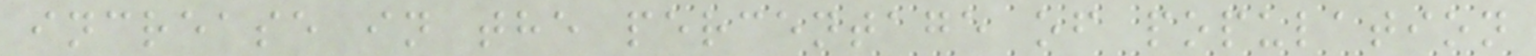increase in the percentage of population
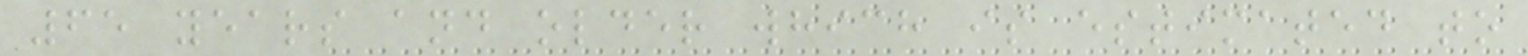65 years and older which is estimated to
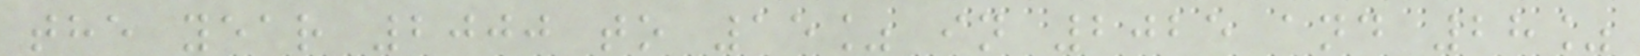the year 2000 to 15% in 2025 and 28%
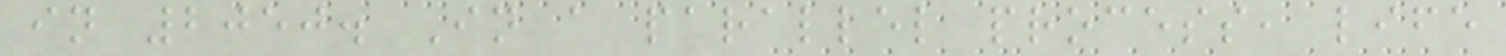in 2050. In a parallel process, life
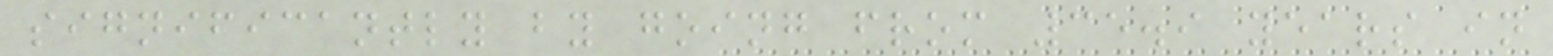significantly by going from 35.9 years in
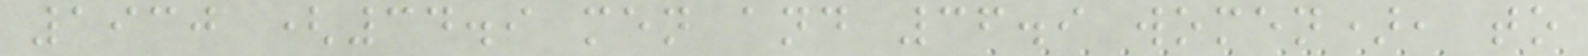1930 (34.9 men and 36.9 women), to
